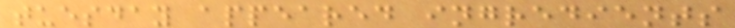tuesday appeared ingredients
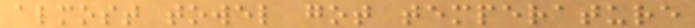almost towel got temperature
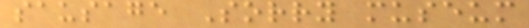sausage Sorry museum
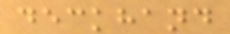deckhand
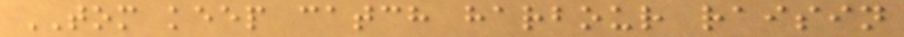TOM keep catch harbour raisin
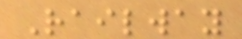Railway
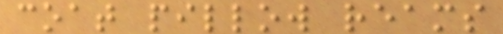coat pillow reams
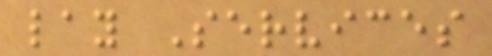lay Services
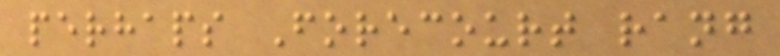perhaps Forecourt rang
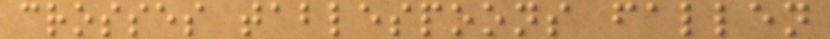crosses tablespoons fallen
